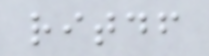ritdf
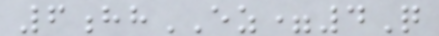6hhEZ=4Q
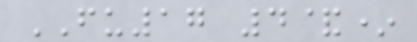FU17 4&*
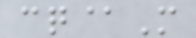cq@M
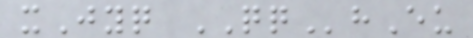xJyq QQhEu
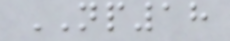NP18
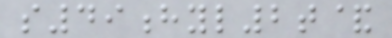s49hyl2t&
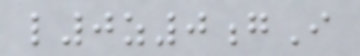l0z0gI
